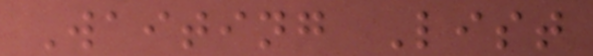Waiting List
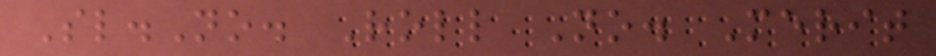Sl.No. Roll No. Merit
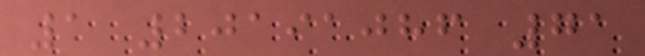1 20191086 71
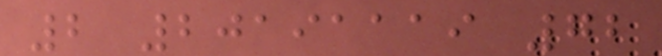2 20191119 72
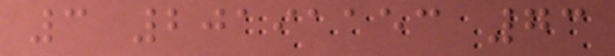3 20191153 73
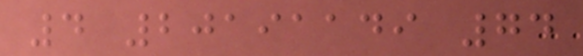4 20191149 74
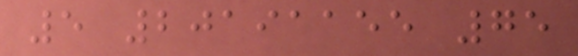5 20191155 75
